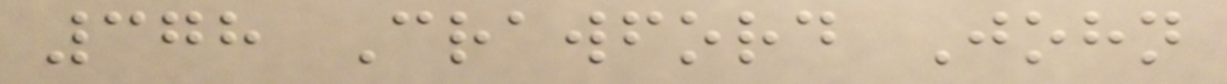378 Crawford John
